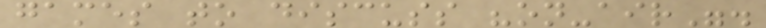games to discuss "on-air".
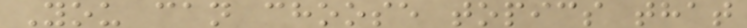You can choose topics that
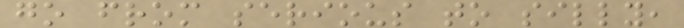go from serious to silly,
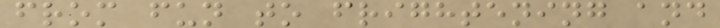from fun to frightening and
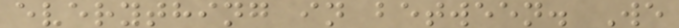everything in between. We
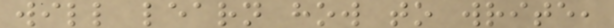will learn how to write,
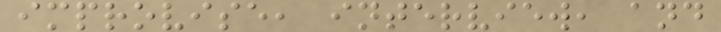improvise, interview, and
